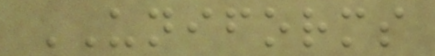UNIFORMS
